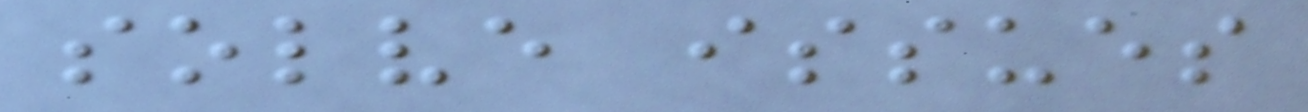solve issues
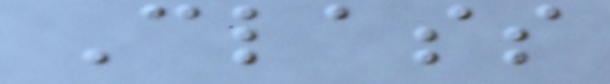Class
